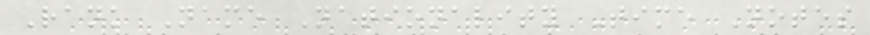Rank Name Nationality Time Notes
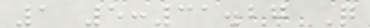1 5:31.27 Q
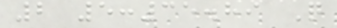2 5:35.89 Q
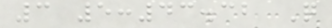3 5:43.32 Q
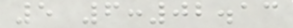5 6:02.13
